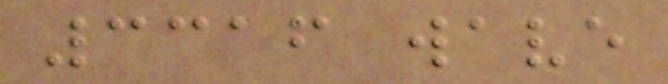3316 wave
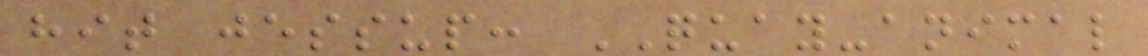hit jessup: QUAY-animal
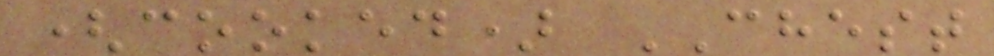(cooked) CHEST
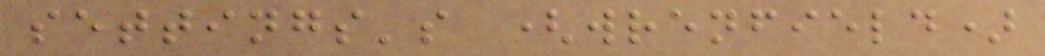settings's (wrenfield)
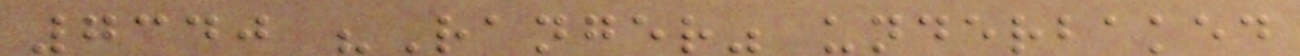7340 "Ranger" underbaked
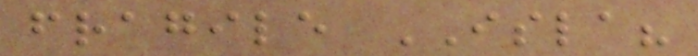fragile ISLA?
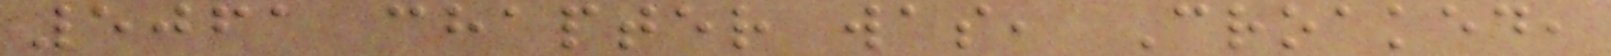5061 chapter was, Croaked,
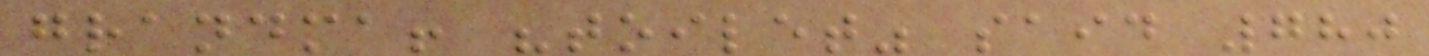grandma! "toilet" said 780
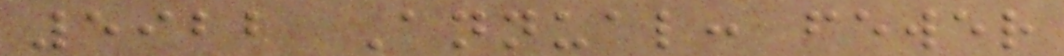5922 Annual: fewer
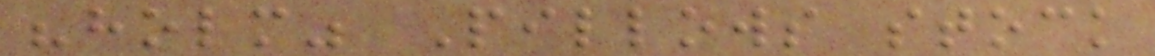"holm" Pillows stock
